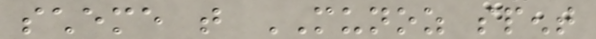scheme that MUNOZ spent
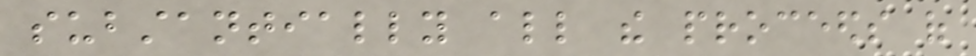substantially all the proceeds of
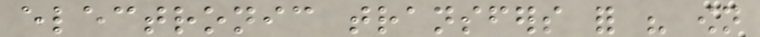electronic transfers for his own
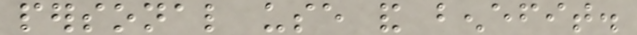personal use and benefit.
